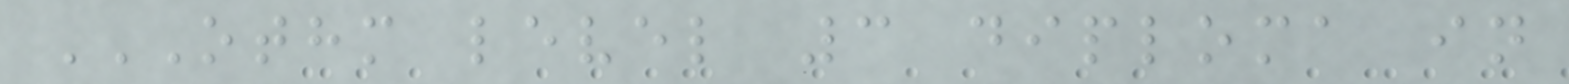OTHM LEVEL 3 DIPLOMA IN
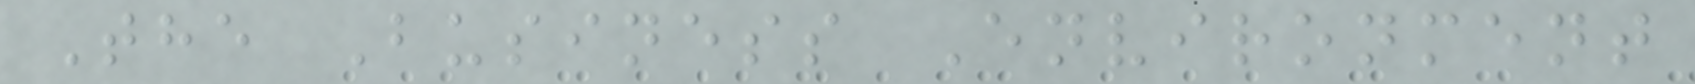The Business Environment
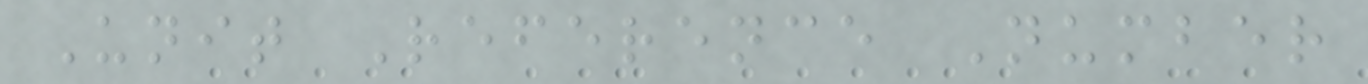Unit Reference Number
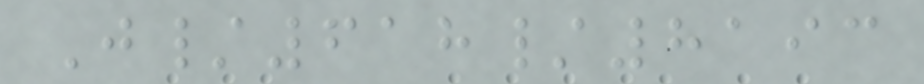J/618/8193
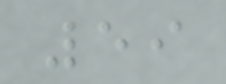59
